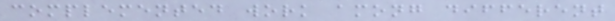complemented work among different
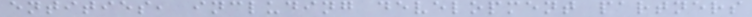entities, including development partners
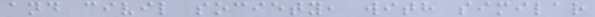and civil society, with similar
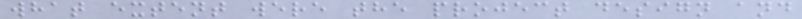what extent were the project design and
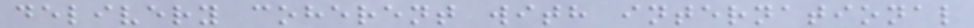delivery coherent with international
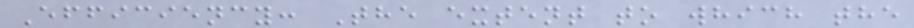Efficiency: The extent to which the
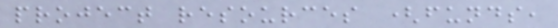project resources (funds,
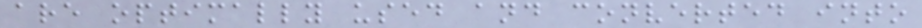are optimally used and converted into
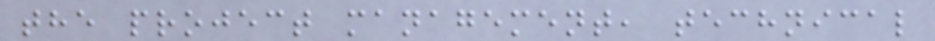the project management, technical
